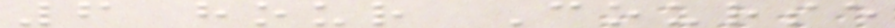6 hour Course
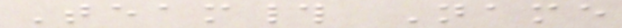Team# Name
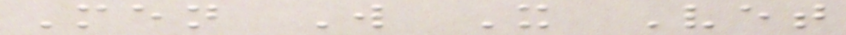Men W X Vet
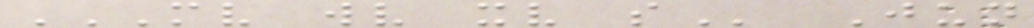MV WV XV S Jun
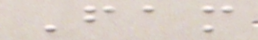Fam
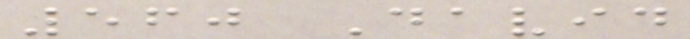560 David
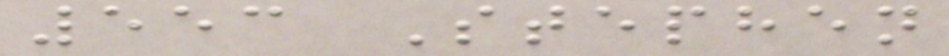553 Stephen
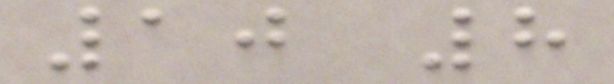10 8
